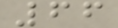66
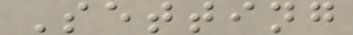Setting
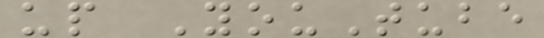up YouTube
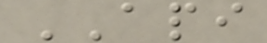API
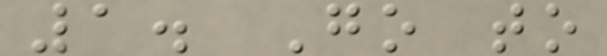1. Go to
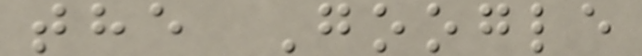the Google
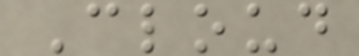Cloud
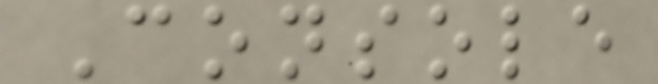Console
